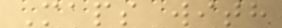Maps with
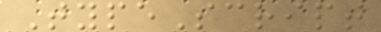TypeScript
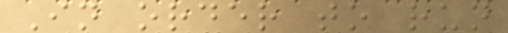In order to run
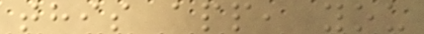this app, you
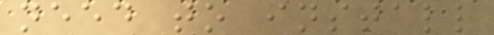need to install
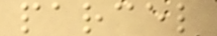parcel
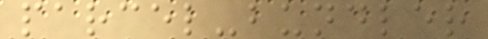parcel-bundler
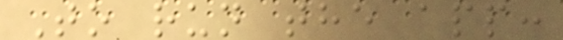To run the app:
